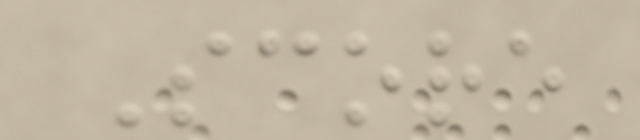Score
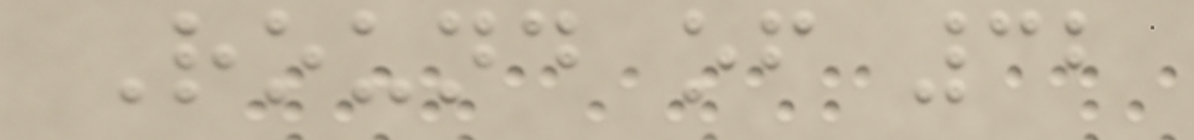Round of 32
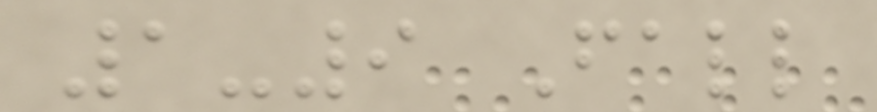1-9 Fall
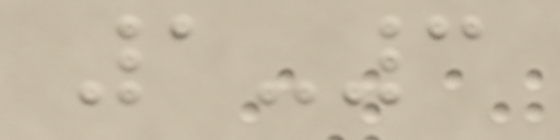1-3
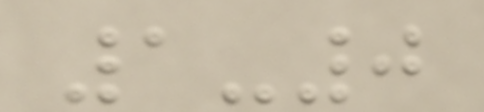1-0
